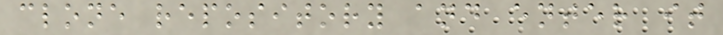clone repository and enter it
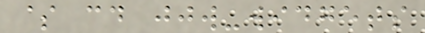$ cd jjw-widgets
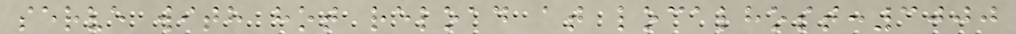serve with hot reload at localhost:3000
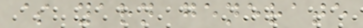$ yarn generate
